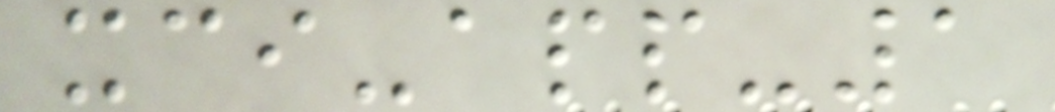xci-app-1
